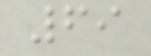69
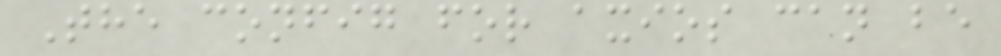The config for axios can be
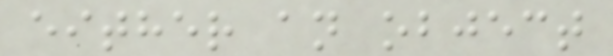either an object
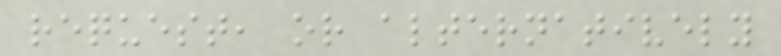request, or alternatively
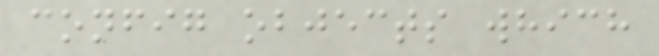config objects which
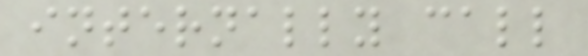internally call
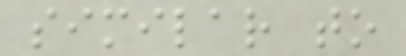similar to
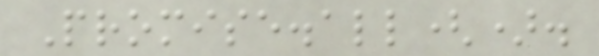Promise.all().
